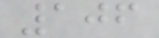106
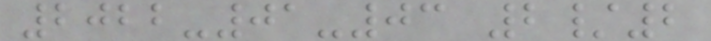2022-01-03 2/2
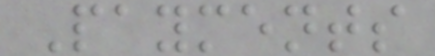Payments
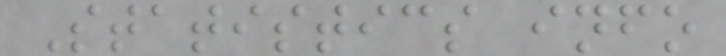Statistics info
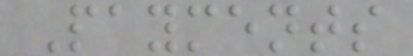Payments
